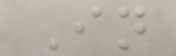In
